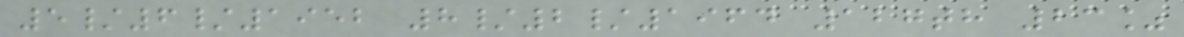5/6/1952 8/2/1964 127th 23%
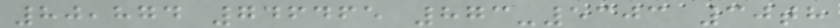80,874 746465 873-5303 30th
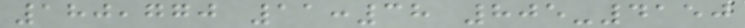180,770 11:38 805-4150
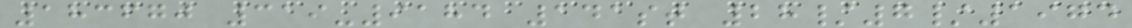183670 319-9184 141st 28/7/1974
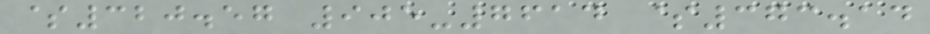$320.57 905-7614 $373.14
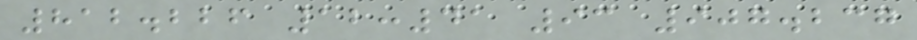812.226 12:41 93 907.237
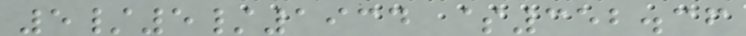5/5/1934 $352.36
